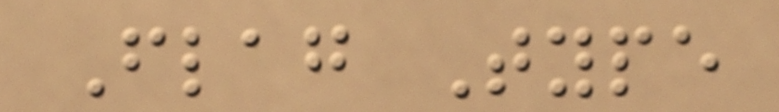Flag Type
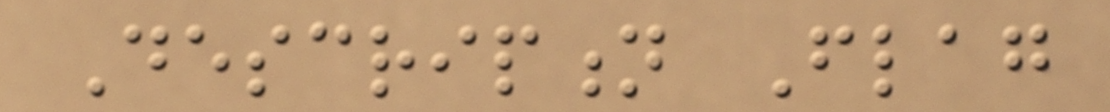Description Flag
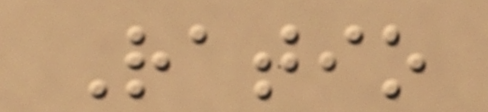Ratio
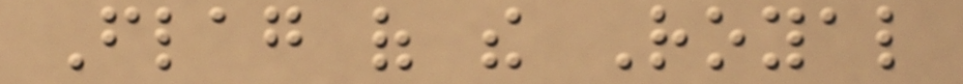Flag of the Royal
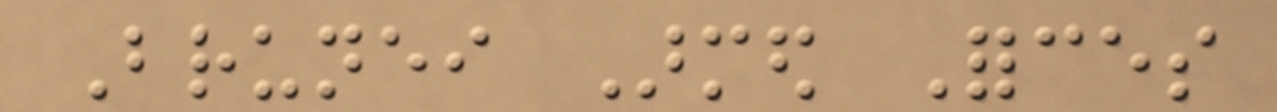Brunei Armed Forces
